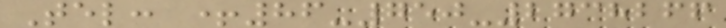Tel: +86-750-2738266
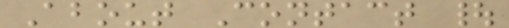About Contact |
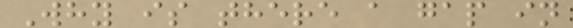Why is there a gap in
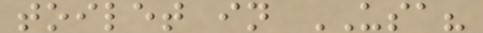toilet in USA?
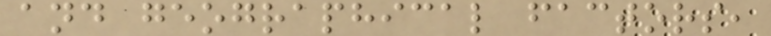and geographical factors,
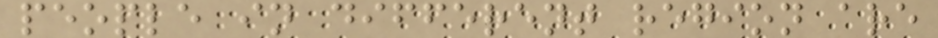people in different region are
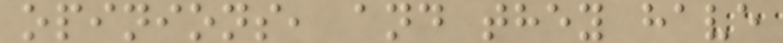opinions, and they have
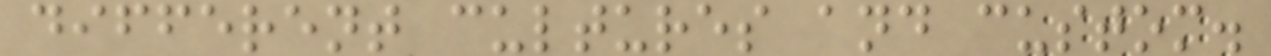different cultures and custom.
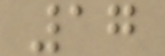17
